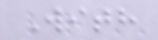With
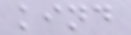kind
